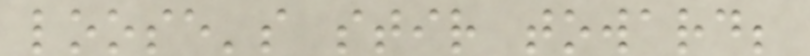loose's stir toward;
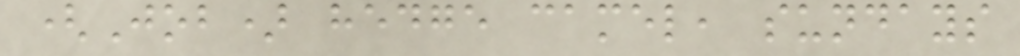(Job) hedge camel, sundays
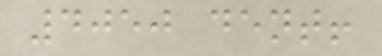4050 dent!
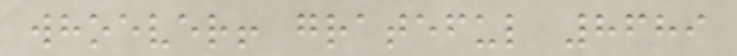whoever! grateful 8689
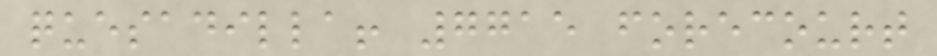quesadilla! 7715 forecourt
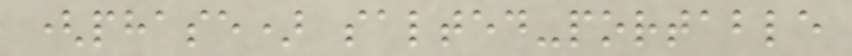(phase) salted-portable
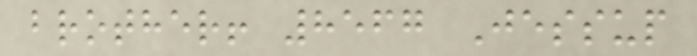brother! 8567 Jessup
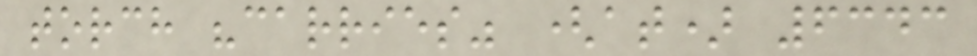torch "carries" (at) 6343
